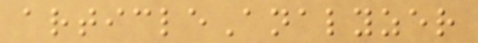articleAnalyzer
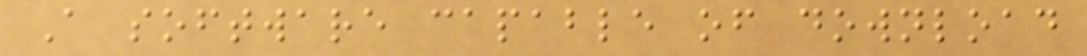A software capable of download
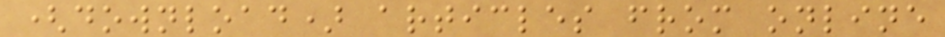(download) articles from online
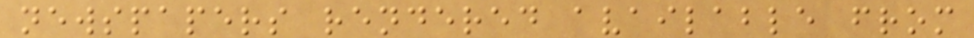newspapers rendered available from
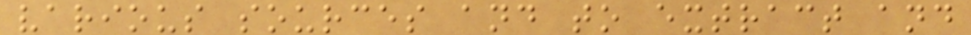various sources and to extract and
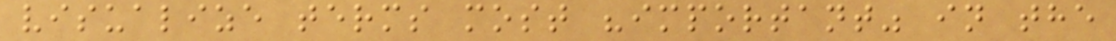visualize terms most "important" in the
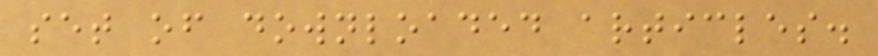set of downloaded articles.
